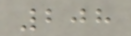208
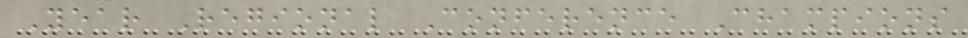Year Regional Conference Champions
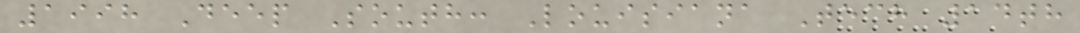1998 Deep South: Louisiana Tech 14th
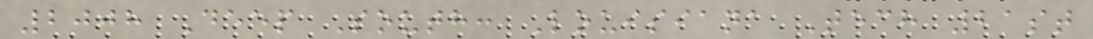2008 Deep South: Louisiana Tech 21st
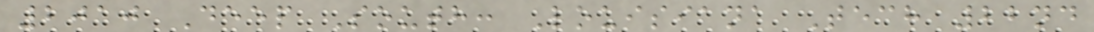2010 Deep South: Louisiana Tech 22nd
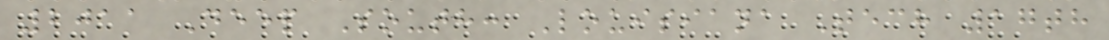2011 Deep South: Louisiana Tech 17th
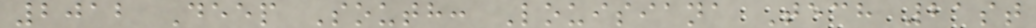2012 Deep South: Louisiana Tech 21st
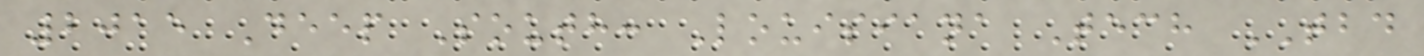2015 Deep South: Louisiana Tech TBD
